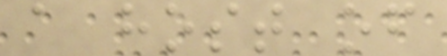a host of
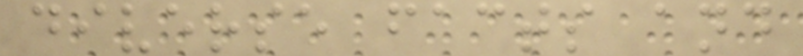diverse facts and
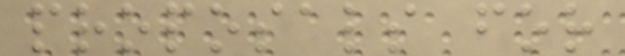proposals for
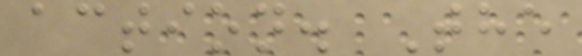action. The
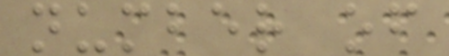number of
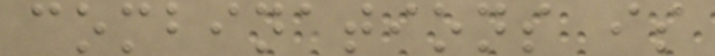combinations is
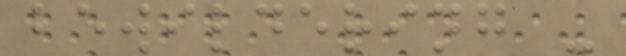bewildering -
